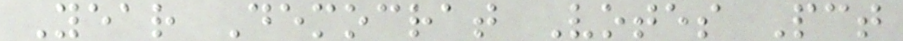Year Democrat Votes Pct
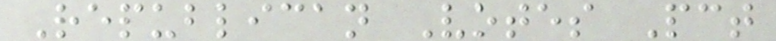Republican Votes Pct
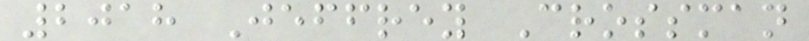2018 Jeffrey Crossman
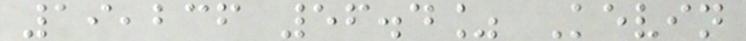19,236 56.4% Kevin
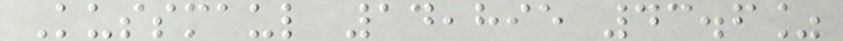Kussmaul 14,895 43.6%
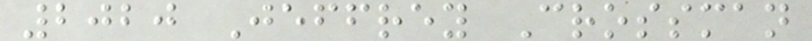2020 Jeffrey Crossman
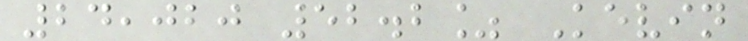24,020 52.2% Kevin
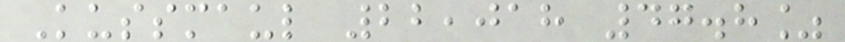Kussmaul 22,018 47.8%
